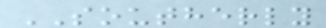SOUTHERLY
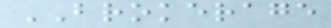BROKERAGE
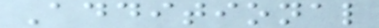Additional
